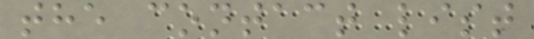the contact list
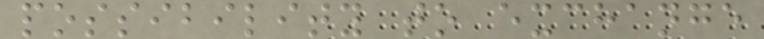possibility to exchange
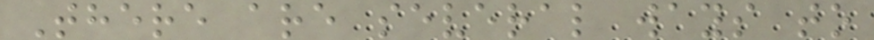There are several ways to
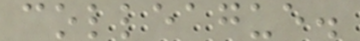colleague.
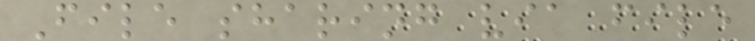File sharing via file
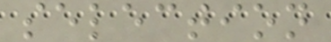selection
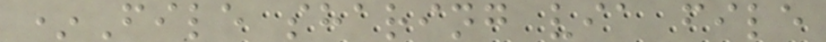*File sharing via file
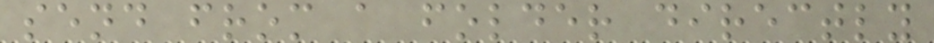send from a folder directly
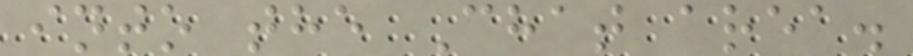into the Chat area.
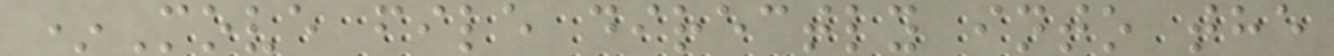*Move file directly into the
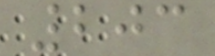203
